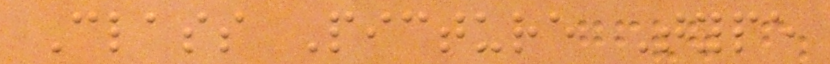Class Picture Type
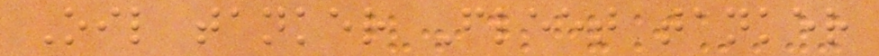Oil tanker Fleet tanker
